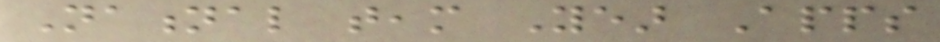National team Year Apps
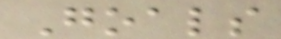Goals
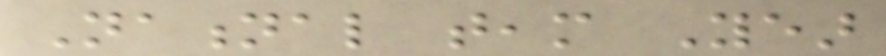National team Year
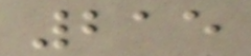215
